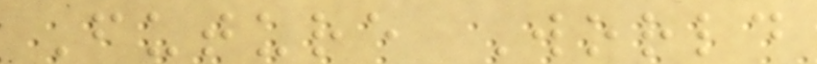Future World
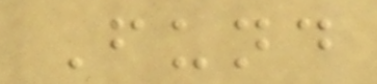Fund
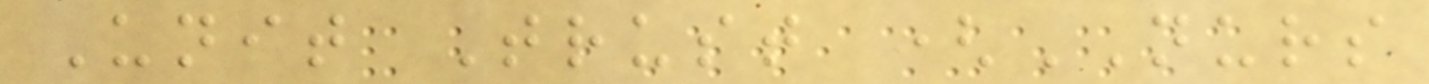Unit Trust (NURS
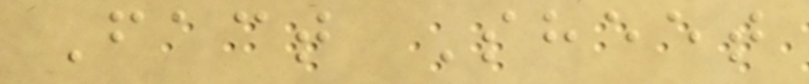Fact Sheet
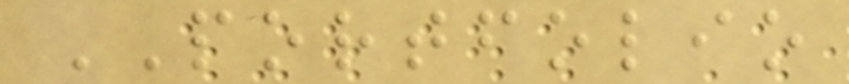PORTFOLIO
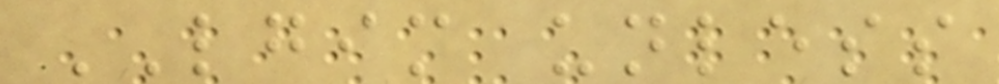LGIM unless
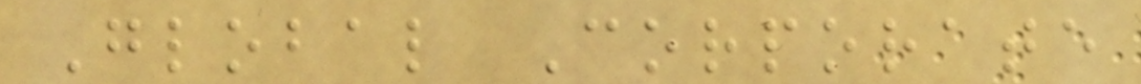Global Corporate
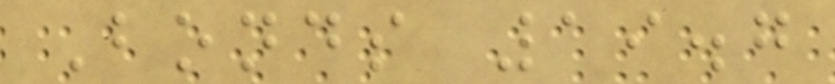Bonds 19.7
